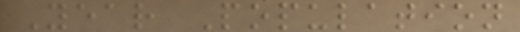Year Population
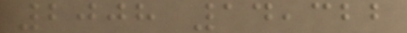2008 14,322
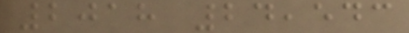2018 24,543
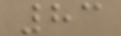83
